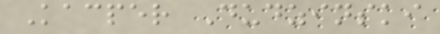Kacper Dudzinski
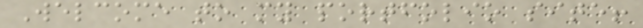Welcome to my portfolio site!
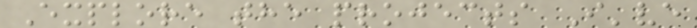Explore the projects I've
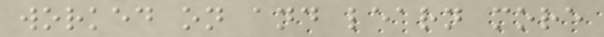worked on and learn more
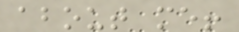about me!
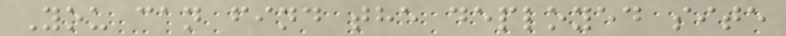You can find the deployed site
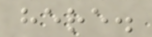here.
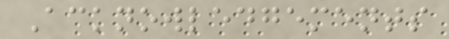Acknowledgements
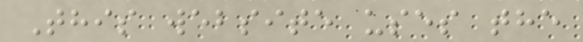This website uses the
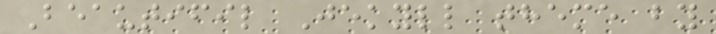Beautifil Jekyll theme by
